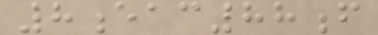8eac88f
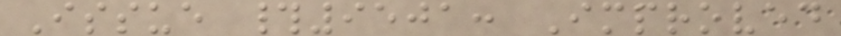Issue #9501: Improved
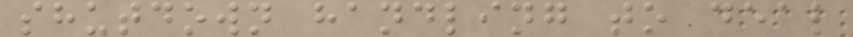shutdown handling to deal
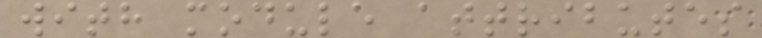with module attributes
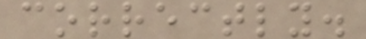correctly.
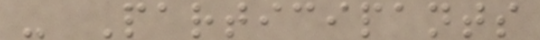- Participants
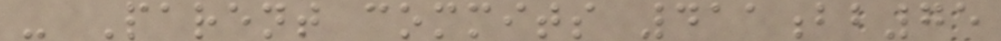- Parent commits 411bb75
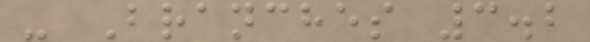- Branches 3.2
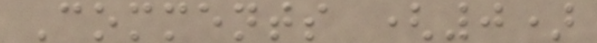Comments (0)
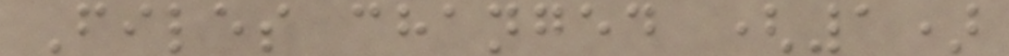Files changed (1)
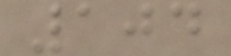104
